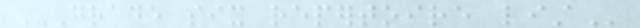GRADE SIX REPERTOIRE LIST
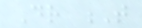Dr T
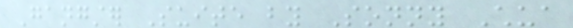Gangster Suite by Sonny Chua
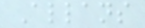Allans
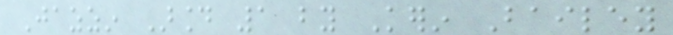Jazzin Around 1 by Kerin Bailey
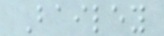Bailey
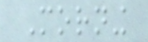Morning
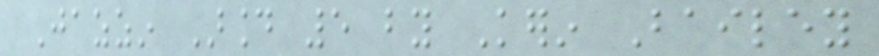Jazzin Around 5 by Kerin Bailey
